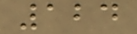124
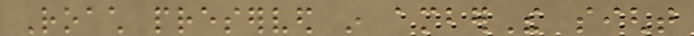Roach preserved in amberThe sight
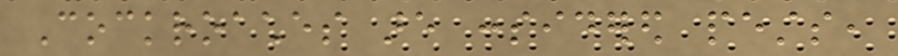Cockroaches are considered pests,
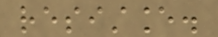resistance.
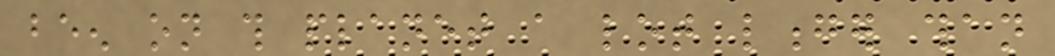been on this planet a lot longer than
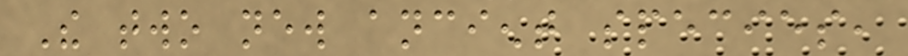The two new ancient species,
